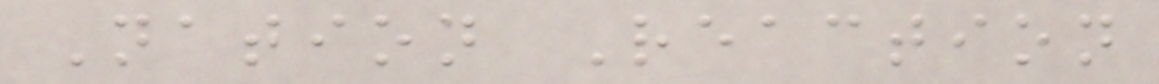Nation Reaction
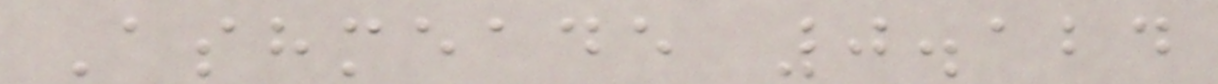Ashmeade 0.124
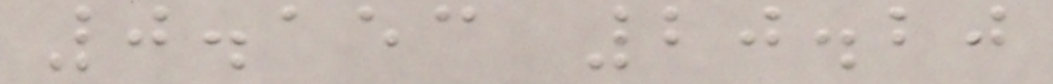0.153 20.20
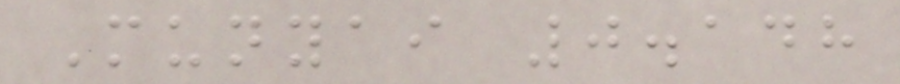Munyai 0.148
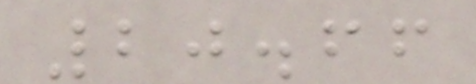20.66
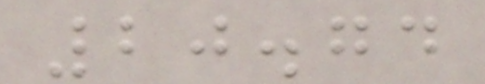20.74
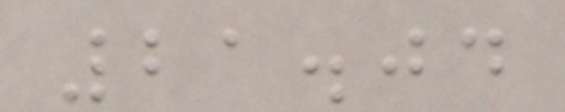21.04
